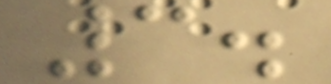3.
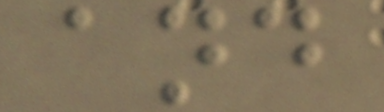and
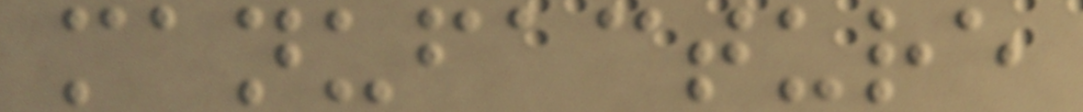manufacture
